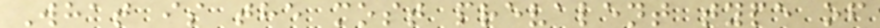What is the most prevalent type of
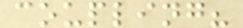coupling?
